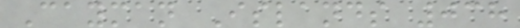Cayman Islands 038
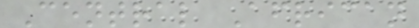Central African
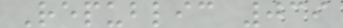Republic 039
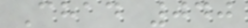Chad 040
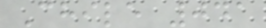Chile 041
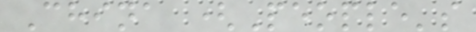China (People's
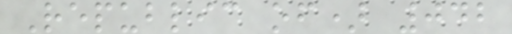Republic of) 042
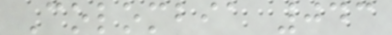Colombia 043
